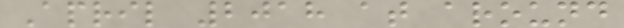April 2018 at around
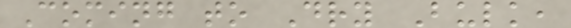Coming to Dry Bulk,
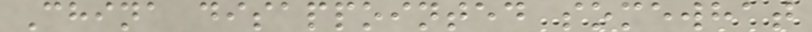China disappointed somewhat
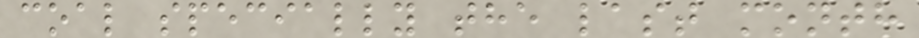coal specially the last month
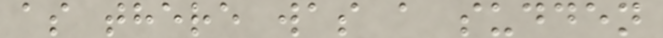as there was a sudden
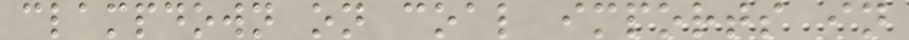clampdown on coal imports in
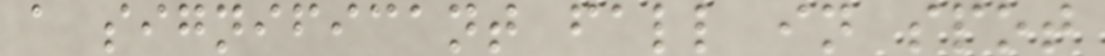a significant fall in spot
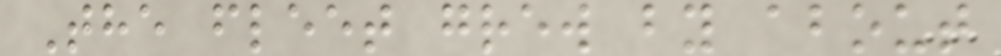The fleet grew by about
